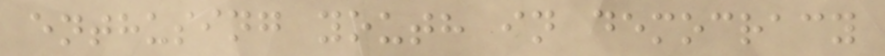enthusing youth in democracy
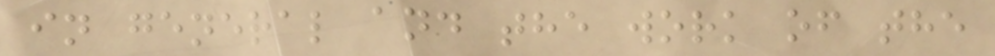in general and the work of the
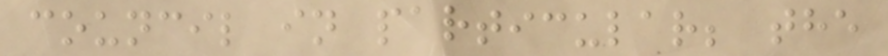council in particular; the
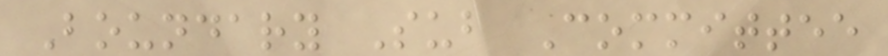Boundary Sub Committee
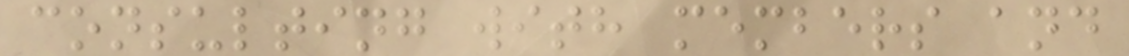consulting with members and
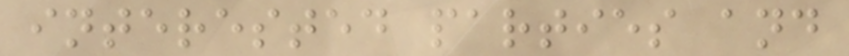interested parties and
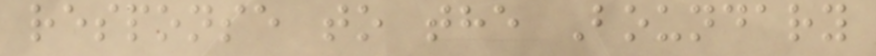response to the Boundary
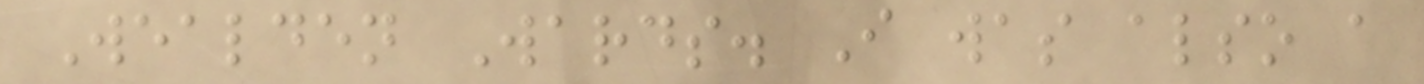Wealden Wards. I was also a
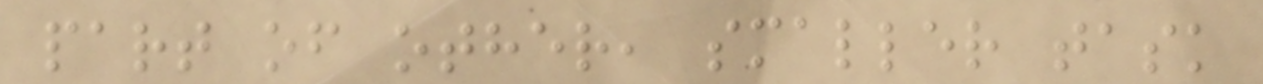part of other, smaller task
